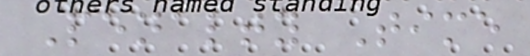Penalty Time
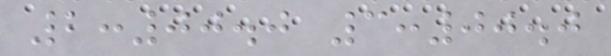2:00.0 3:00.0
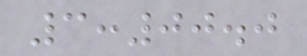3:00.0
